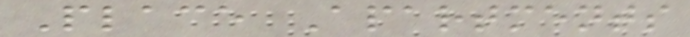Place Apartments
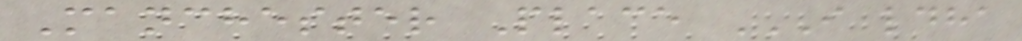Manchester Place I LDHA
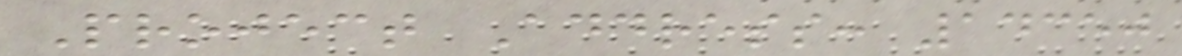Project Address: 14350
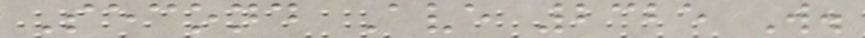Second Ave 2325 W.
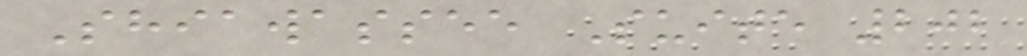Shiawassee Suite 202
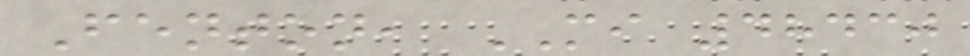Fenton, MI 48430
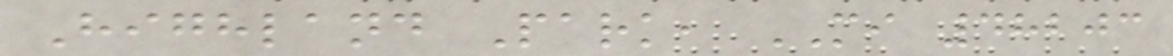Highland Park, MI 48203
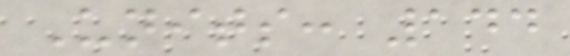Units: 144
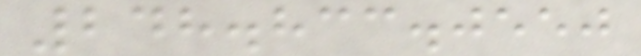248.833.0550
